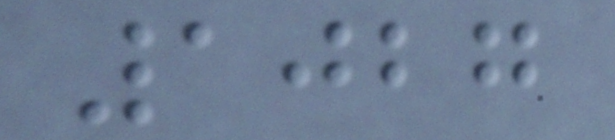1027
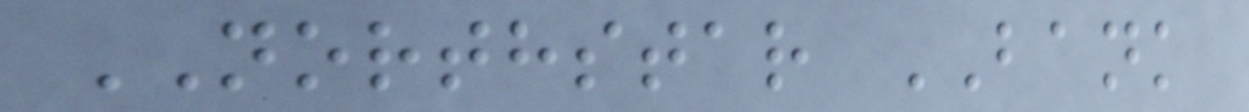NORTHSTAR BANK
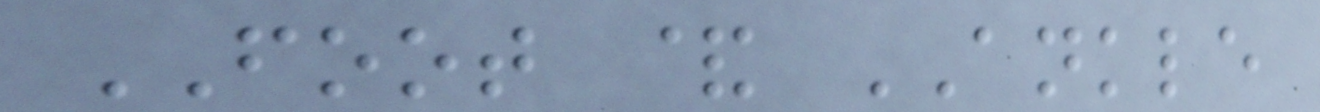FOOT & ANKLE
